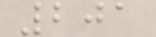201
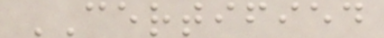CERTIFIED
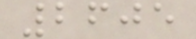2605
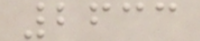2633
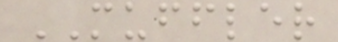MUFFLER
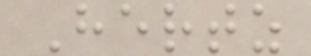Hertz
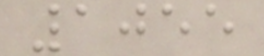1055
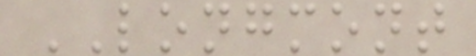LONGMONT
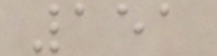151
